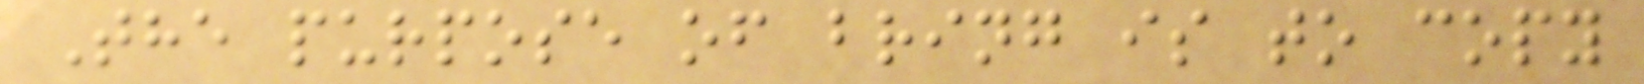The purpose of bring is to copy
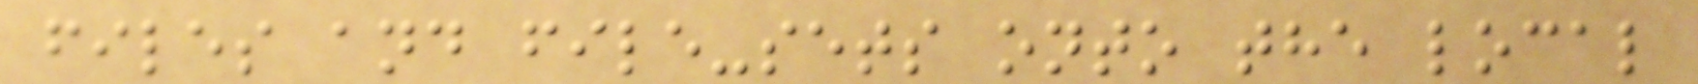files and file-sets onto the local
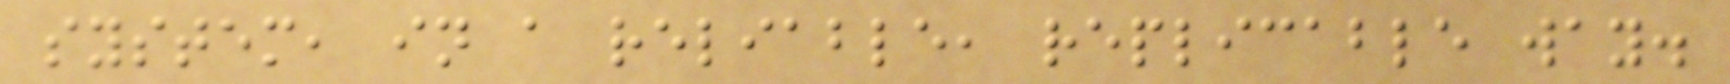system, in a reliable, replicable way.
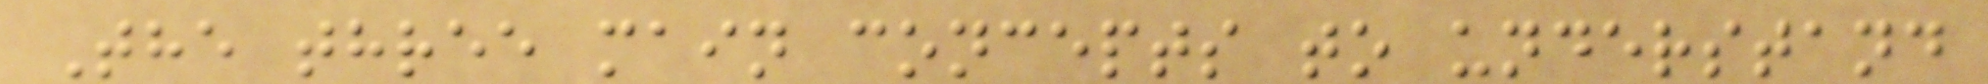The three main concepts to understand
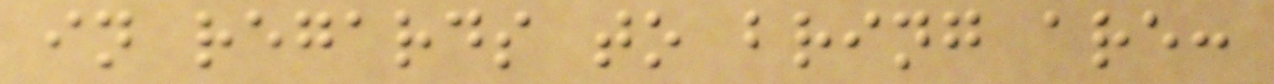in regards to bring are:
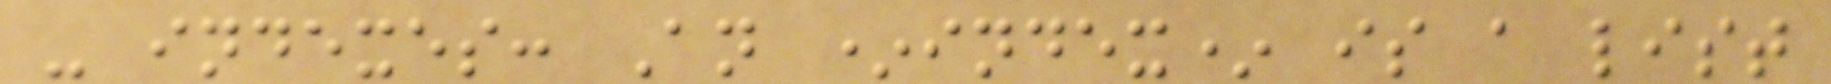- indexes: An *index* is a list
